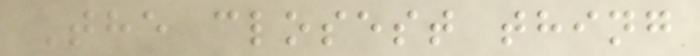The closest thing
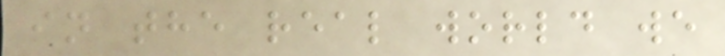in the real world we
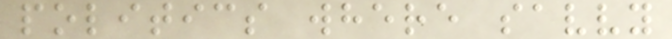politics where savvy
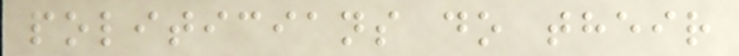politicians do their
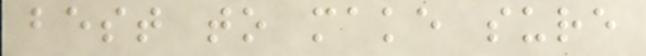best to make sure
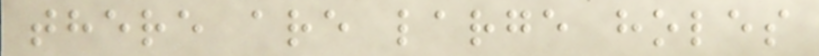there are large holes
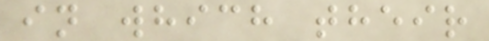in which their
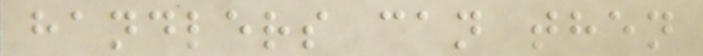handlers can then
